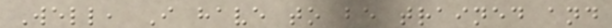Well, I have to be trained and
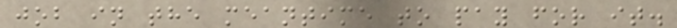job in the meantime to pay for it.
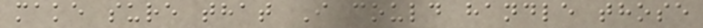make sure that I could handle those
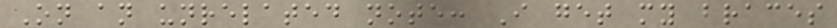On an unrelated note: I get my braces
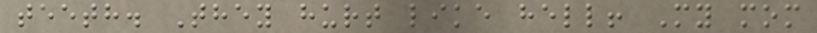teeth. They hurt like hell! My mom
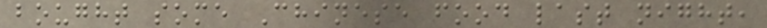bought some Chinese food last night,
